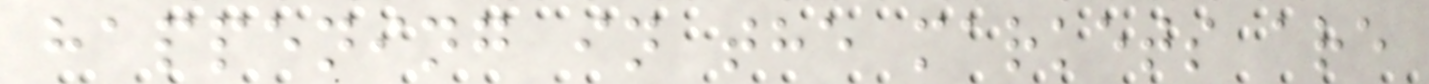happening in the markets are
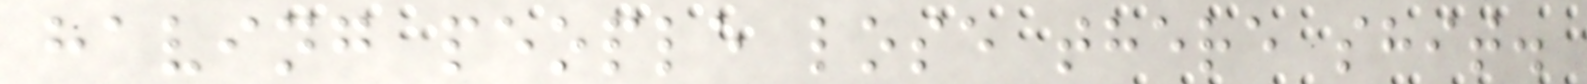having people lose there shit.
